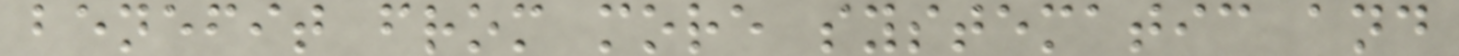benefit from more systematic and
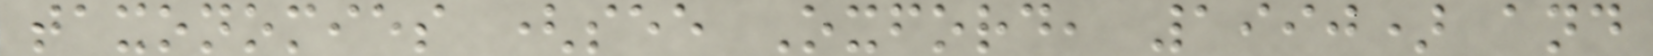taxonomies (see Oxford, 1990) and
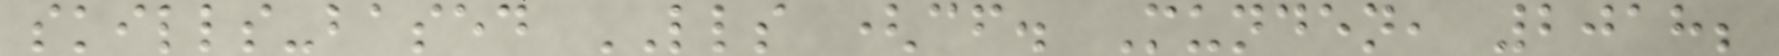skills-based LLS (cf. Munden, 2018;
